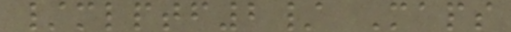/mlptf2/ Maps
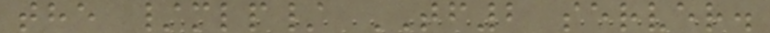the /mlp/ TF2 server.
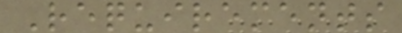Requirements
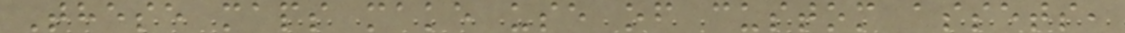These maps make use of custom assets,
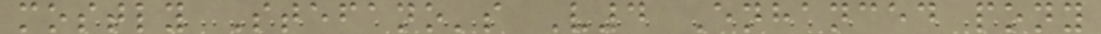mostly Stefano's V4 Enhanced pony
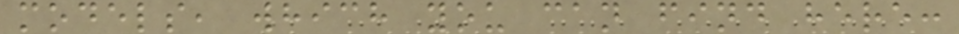models, which you can find here:
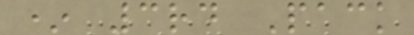* 3rd Pack
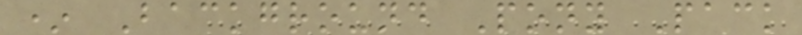* Background Pony Pack
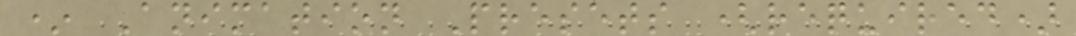* Animation Presets (required)
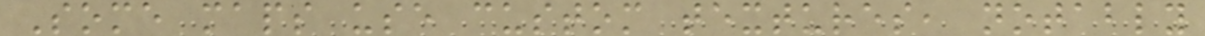Some maps use custom textures, notably
